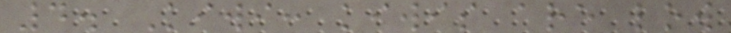4. Kiwi: kiwis are low
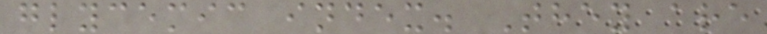glycemic index. They are
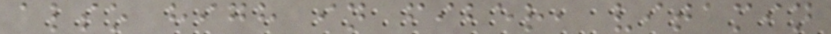also high in fiber, vitamin
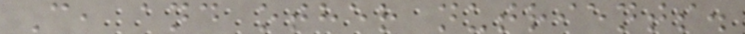C, and other nutrients.
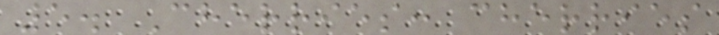5. Cherries: cherries
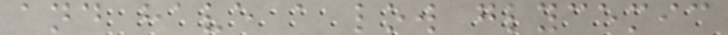and have a low glycemic
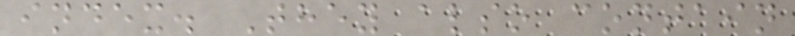index. They also contain
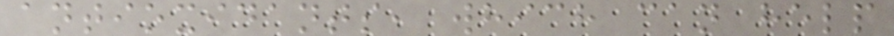antioxidants, which can help
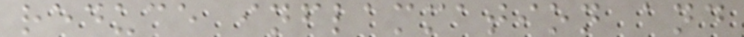reduce inflammation and
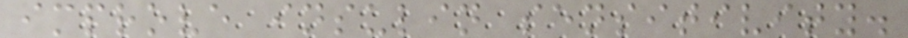improve insulin sensitivity.
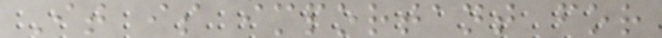It is important for
